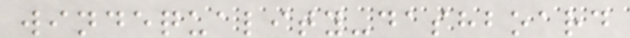windequality-dashboard
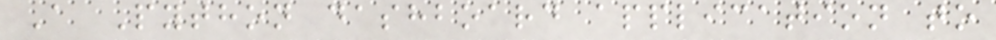A Python dashboard application to
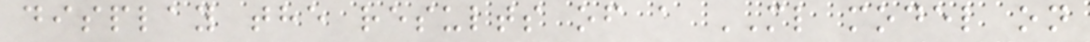display the results of a ML model on
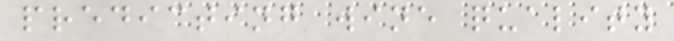predicting wine quality
